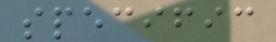specific
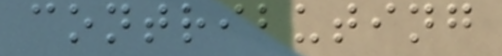contributing
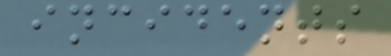incidents
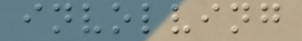involving
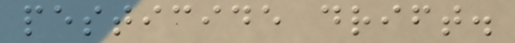pesticide drift.
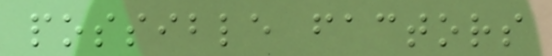possible factors
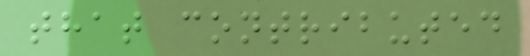that contributed
